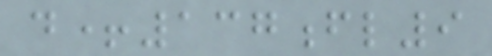d+137fl9
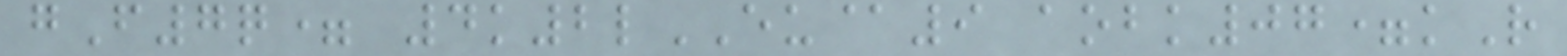gF7q= 4k2lEU@9 aobk07=kR
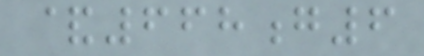&668g6
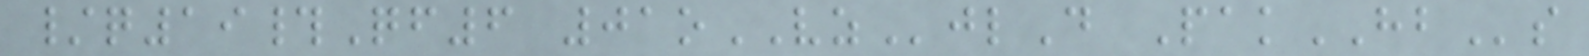/q19#Qf6 01oVZjlD PakHBs
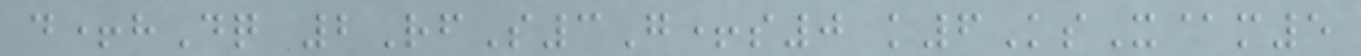d+hDq 2RfS3G+s0 k6KsX@m5
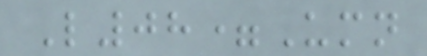L08=Umn
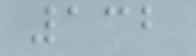132
